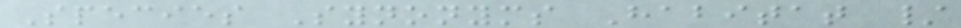Species Synonyms Habitat /
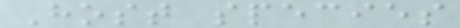Host species
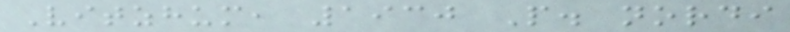Vitzhum, 1930 P. nordi
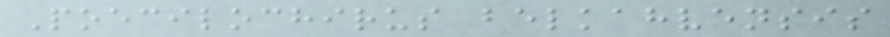Poecilochirus belkahvensis
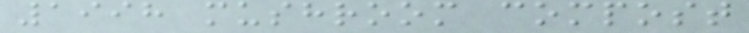1998 mushroom compost
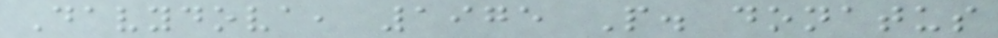Davydova, 1975 P. donatus
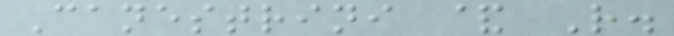Canestrini & R.
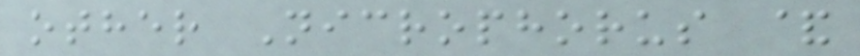other Nicrophorus &
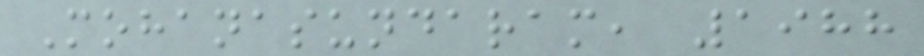Mohanasundaram, 1988
